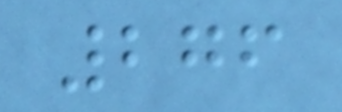276
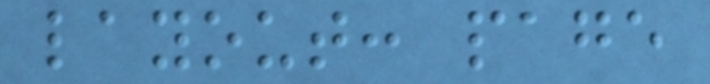layout: page
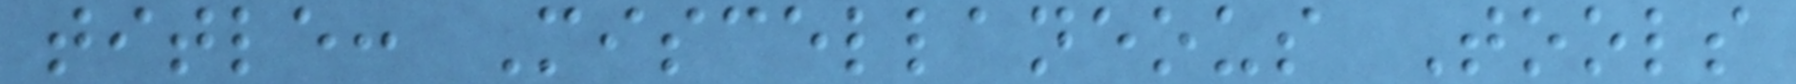title: Miscellaneous Tools
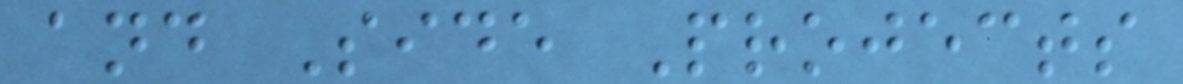and Side Projects
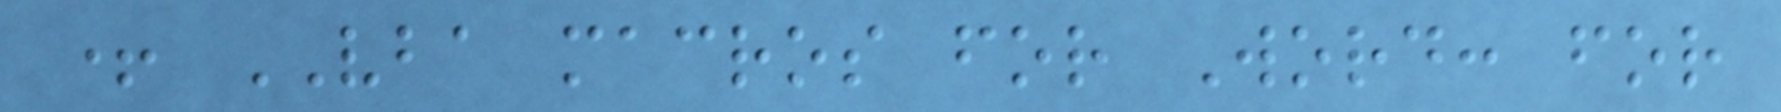+ VBA macros for Word: for
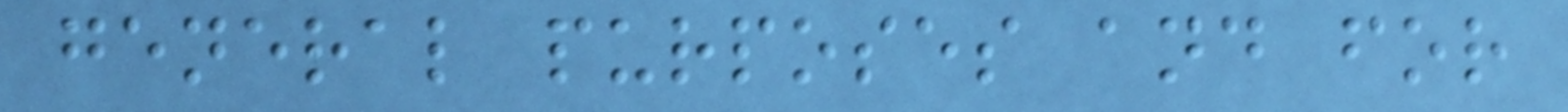general purposes and for
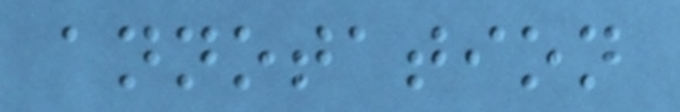annotation
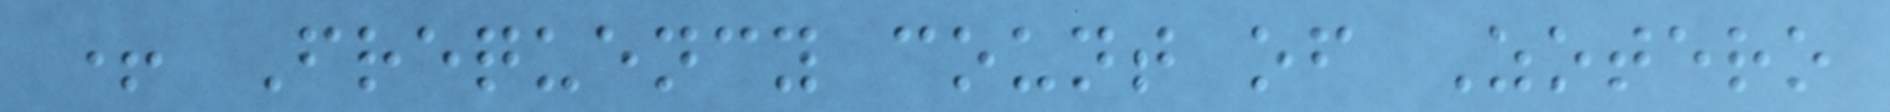+ Frequency count of Zotero
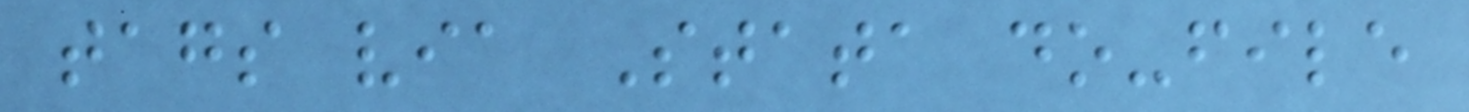tags via Stata do-file
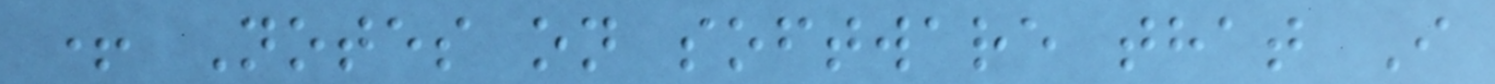+ Notes on software that I
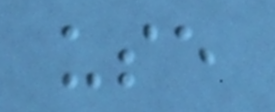use
